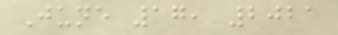June 17, 2021
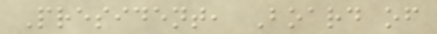President, Board of
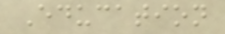Education
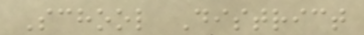School District
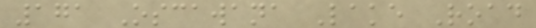171 Oscawana Lake Road
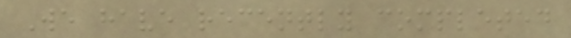We have recently completed
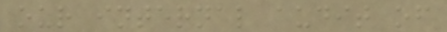our internal audit of
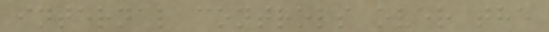internal controls over the
